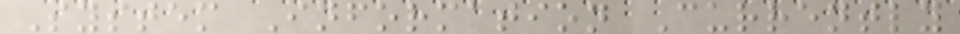System Information Currently
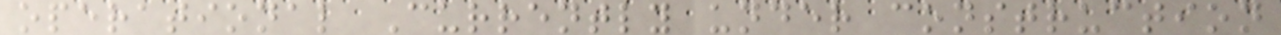operational Currently under construction
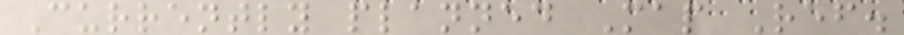Currently planned Map Ref.
